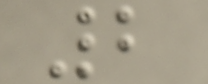2
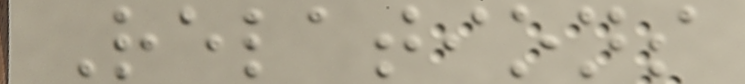Relations
